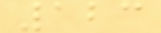123
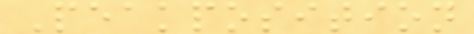Peakposition
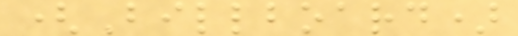(Billboard)
